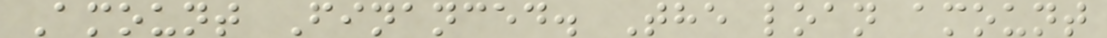Amount Financed. The loan amount
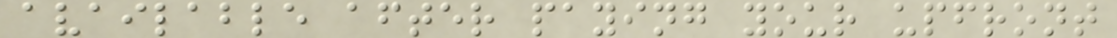available after paying your upfront
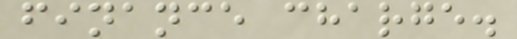finance charge.
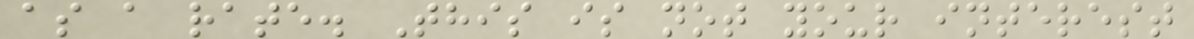as a rate. This is not your interest
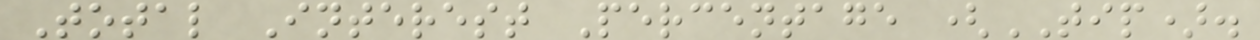Total Interest Percentage (TIP).
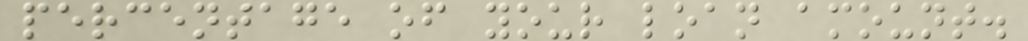percentage of your loan amount.
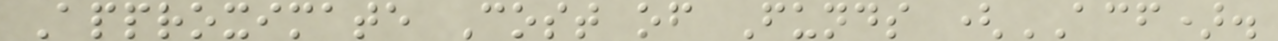Approximate Cost of Funds (ACF).
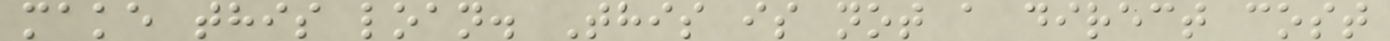make this loan. This is not a direct cost
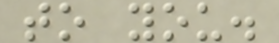to you.
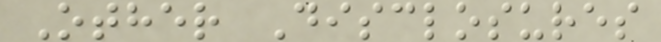Other Disclosures
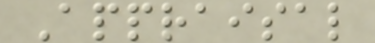Appraisal
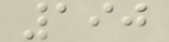190
